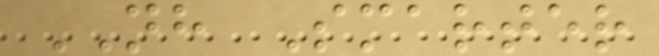NH Smarter
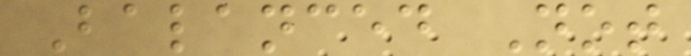Balanced Not
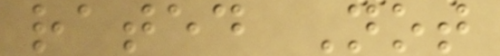rated Not
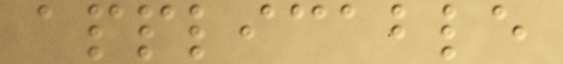applicable
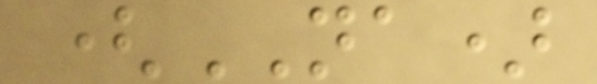(NA)
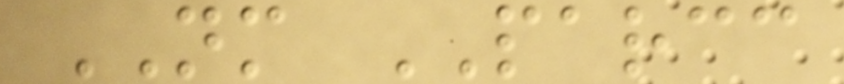NM PARCC
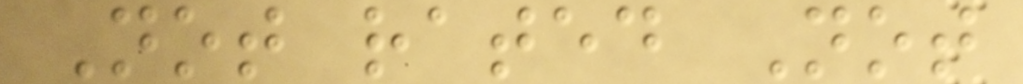Not rated Not
